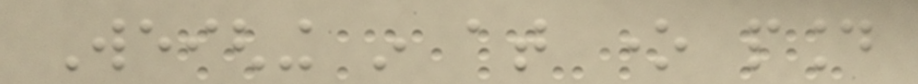Weighing in at one pound
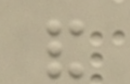and
